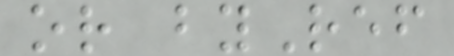or byRef
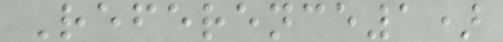Reference1)
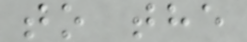to the
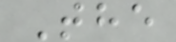The
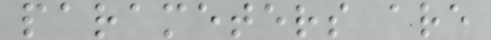parameters are
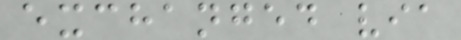exchanged via
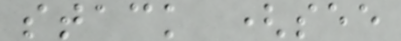stack (see
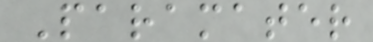Paramater
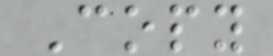Copy
